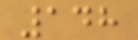148
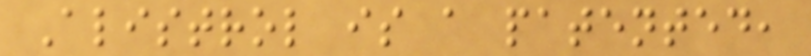Alistrol is a patented,
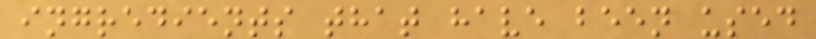ingredients that have been used
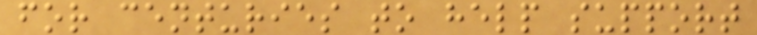for centuries to help support
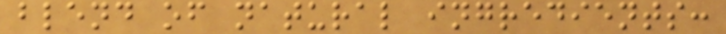blend of natural ingredients:
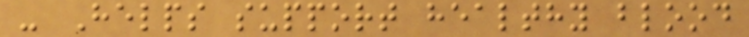- Helps support healthy blood
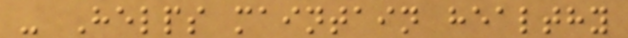- Helps maintain healthy
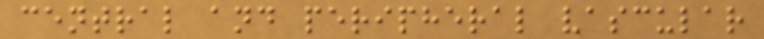central and peripheral vascular
